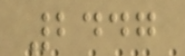2447
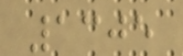1305
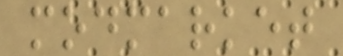modmarket
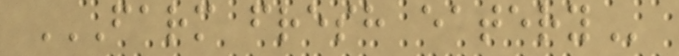FARM FRESH EATERY
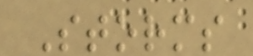Storms
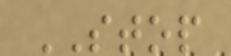STOP
